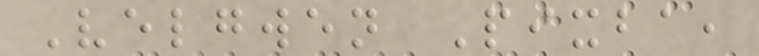Velgwen Pixba,
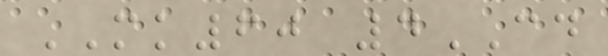MK60 4CD
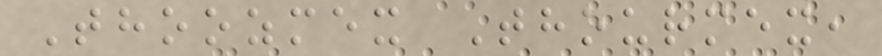Thoozmex Thourmex,
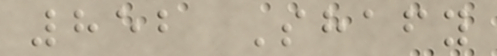852 Shafy
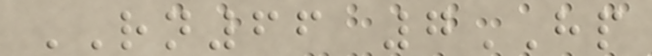RN66 7HP
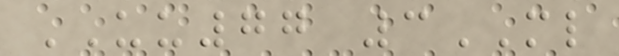UU77 3ML
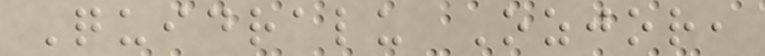Quidralu Ozjor,
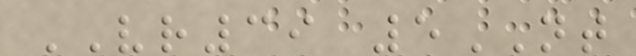VR39 5NT
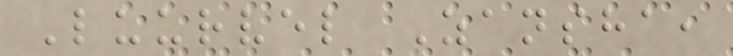Luurvel Zansha,
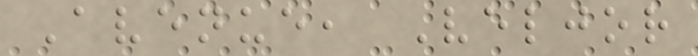Avenue, Veljor
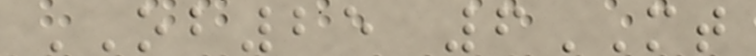OB25 6MT
